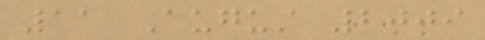11 August 2009
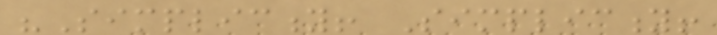"Simplicity! Simplicity!
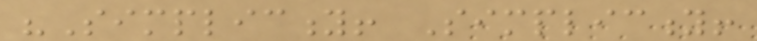"Simplicity! Simplicity!
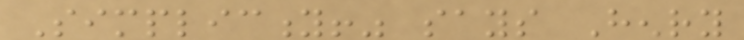Simplicity!" says Henry
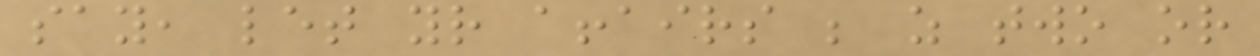say, let your affairs be as two or
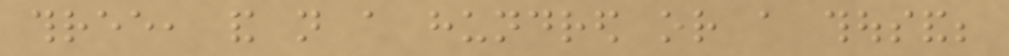three, and not a hundred or a thousand;
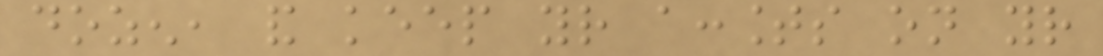dozen, and keep your accounts on your
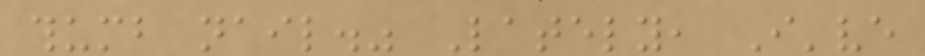thumb nail." Lately, I've
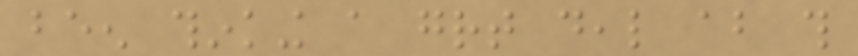been thinking a great deal about this
